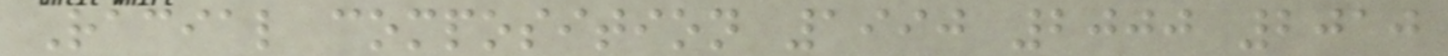Racial composition 1990 2000 2010
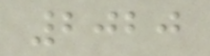2020
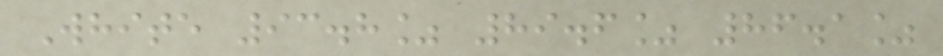White 93.8% 89.6% 86.1%
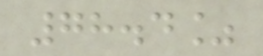78.4%
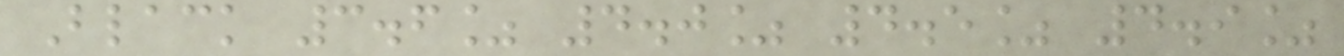Black 3.6% 4.0% 4.5% 4.9%
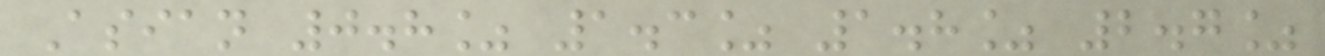Asian 0.8% 1.3% 1.8% 2.7%
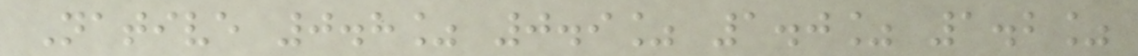Native 0.8% 0.9% 1.0% 1.2%
